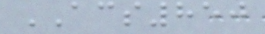ACS850
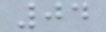04
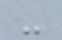-
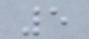5
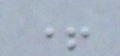+
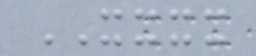XXXX
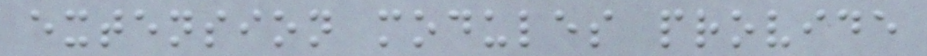extension modules provide
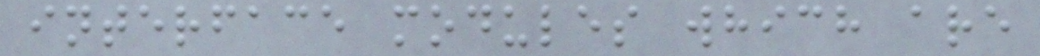interface modules which are
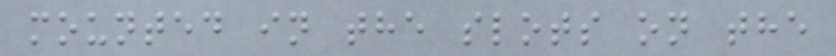mounted in the slots on the
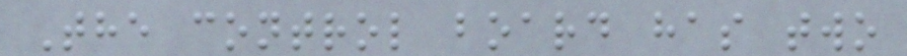The control board has two
